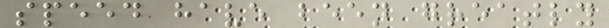speed have been greatly
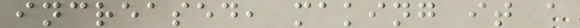increased, making it a
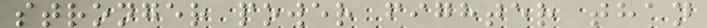stronger power fighter than
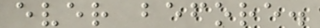ever before.
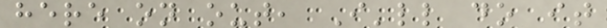here on out, I'll do it
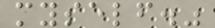myself."
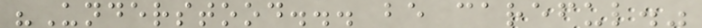"Understood... be careful."
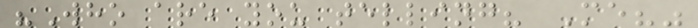"Who are you telling? Me?"
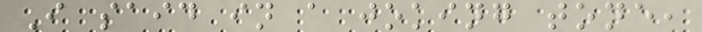I said in a joking tone,
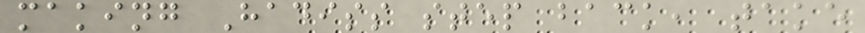making Hadiss step back, take
